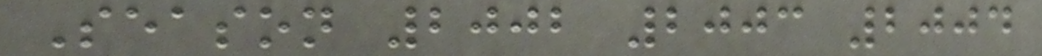Season 2002 2003 2004
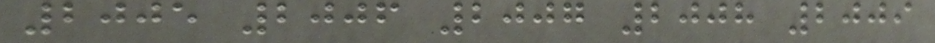2005 2006 2007 2008 2009
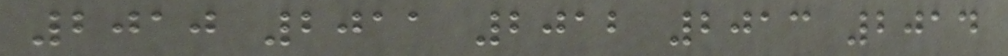2010 2011 2012 2013 2014
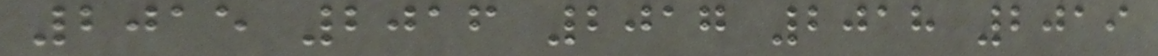2015 2016 2017 2018 2019
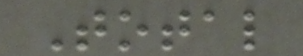Total
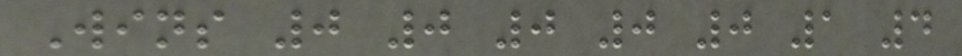Wins 0 0 0 0 0 1 4
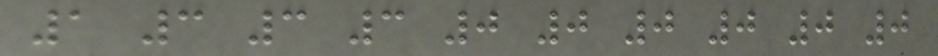1 3 3 3 0 0 0 0 0 0
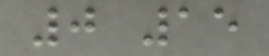0 15
